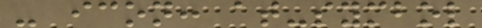- icon: at-symbol
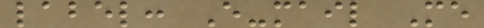label: E-mail Me
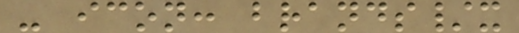- icon: brands/x
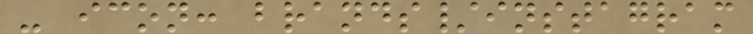- icon: brands/instagram
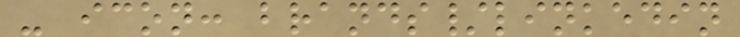- icon: brands/linkedin
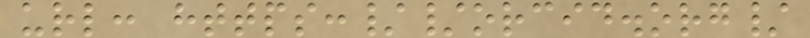url: https://orcid.org/
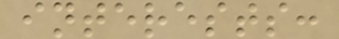interests:
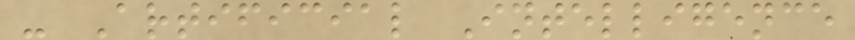- Artificial Intelligence
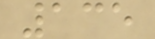135
